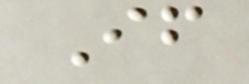If
